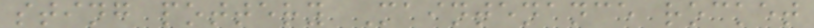sting pottery Maintenance rocket
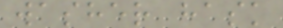washer hask
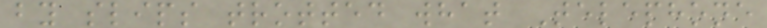by slips trotted what Telephone
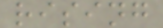rising
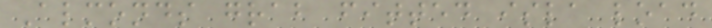Almonds grab fitted isla load
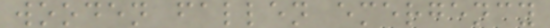wooden fallen emergency
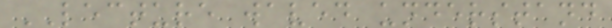LECTURE waved understand
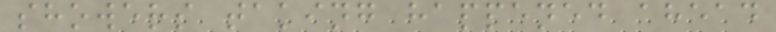showers taking happened ahead
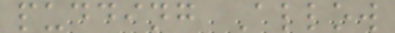pudding Allow
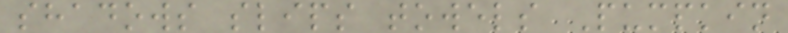shadows slips towels Pumpkin
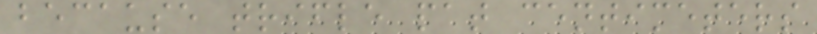because trifle pat centimeters
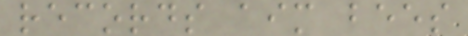records aim bees
